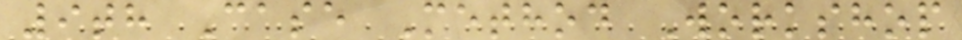9th Case Method Workshop
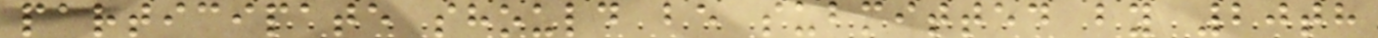participate should be submitted by 20th
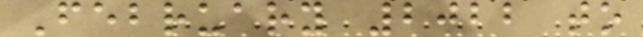February 2022 to
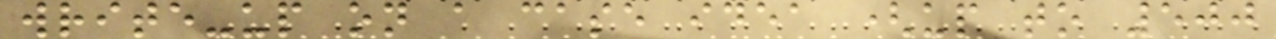write-up on a case idea (up to 500
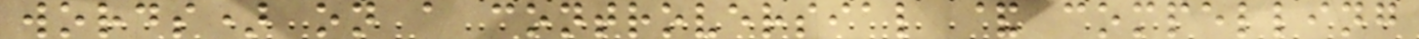words) on a controversial & compelling
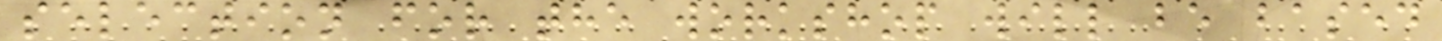selection for the workshop will be based
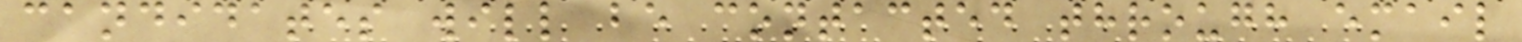candidates will be contacted through email
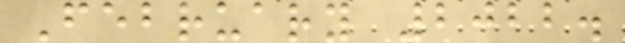February 2022.
